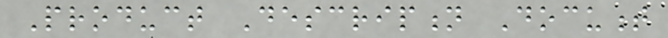Product Description Document
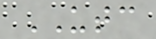UTC
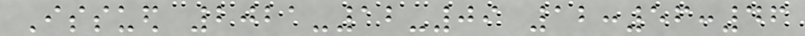Issued 2021-12-09 12:56:46
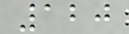120
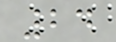24
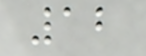12
